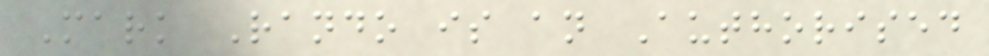Mark Rando is an Authorised
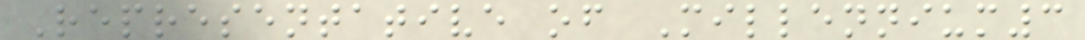Representative of Millennium3
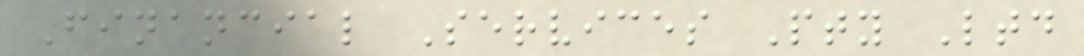Financial Services Pty Ltd
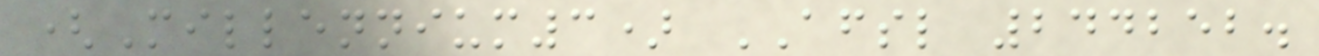(Millennium3) AFSL 244252.
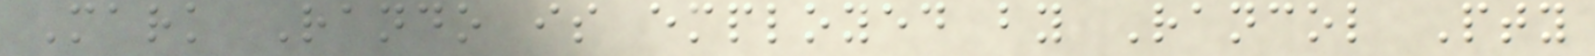Mark Rando is employed by Rancol Pty
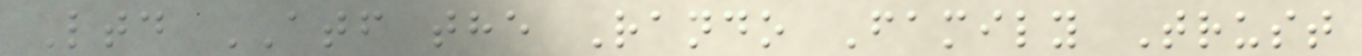Ltd ATF the Rando Family Trust
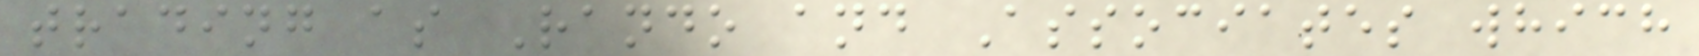trading as Rando and Associates which
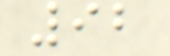92
